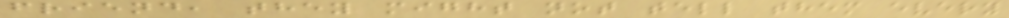friend, they might not tell them every
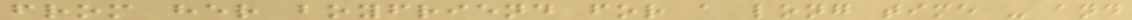from her boyfriend for a long time - and
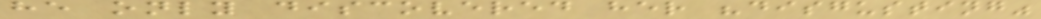he only discovered her "disgusting"
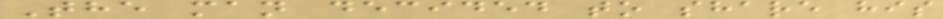The man decided to share his
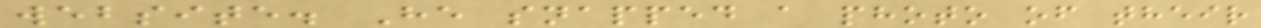website. He snapped a photo of their
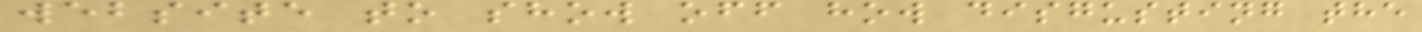website to show off how disgusting the
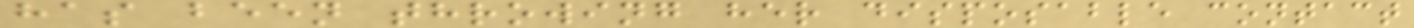has been throwing her disposable contact
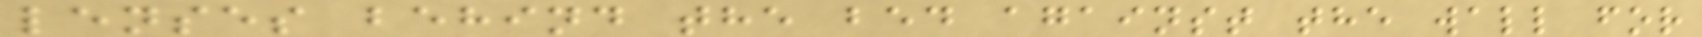lenses behind the bed against the wall for
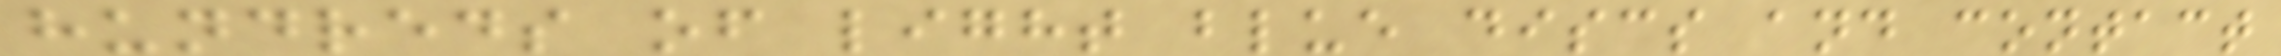hundreds of light blue discs and contact
